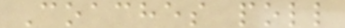Coaches poll
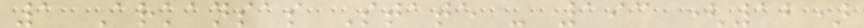1 Arkansas State - 193 (12)
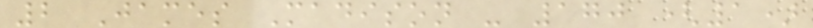2 James Madison - 170 (1)
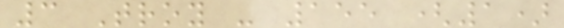3 Troy - 155 (1)
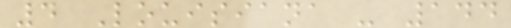4 Louisiana - 144
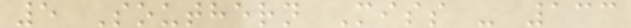5 Southern Miss - 133
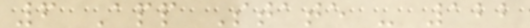6 App State - 122
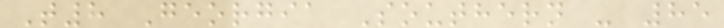T8 Georgia Southern - 85
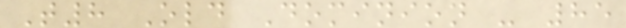T8 Old Dominion - 85
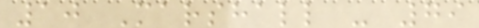10 Marshall - 79
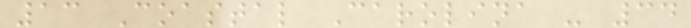13 Coastal Carolina - 34
